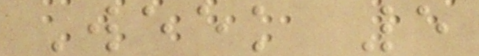Week 5
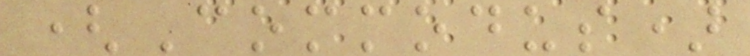(Commodus)
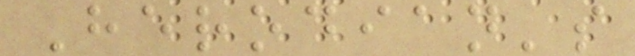Herodian's
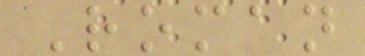Roman
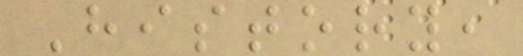History,
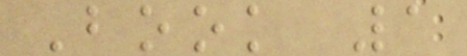Book 1
